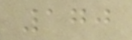170
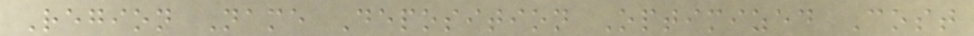Region Name Deposition Optimized Cost
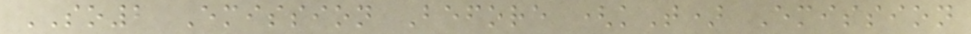SO2 Emission Before (kT) Emission
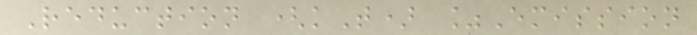Reduction (kT) %Emission
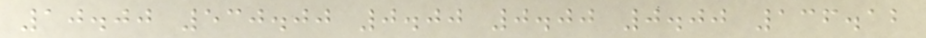10.00 530.00 0.00 0.00 0.00 136.12
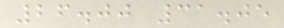26.00 31.05
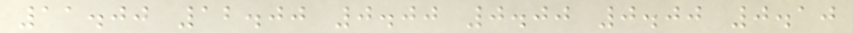11.00 12.00 0.00 0.00 0.00 0.10
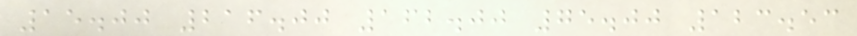15.00 216.00 162.00 75.00 123.53
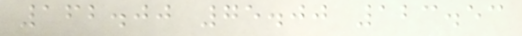162.00 75.00 123.53
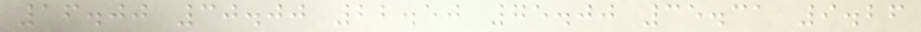16.00 30.00 22.50 75.00 35.31 9.26
